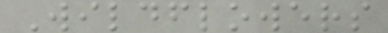Wildflowers
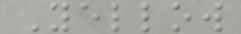Yellow
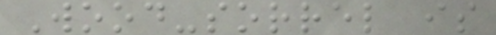Wood-sorrel is
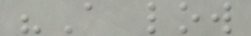"A low
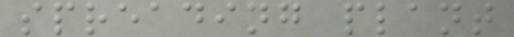spreading plant
